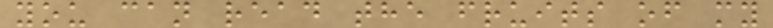you can read the fruits of my
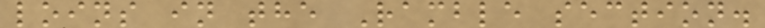loins in the Ramble section.
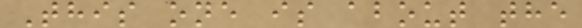This one is about the
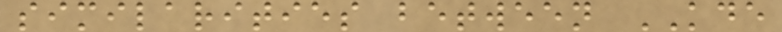similarities between KDE
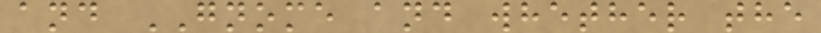and GNOME and whether the
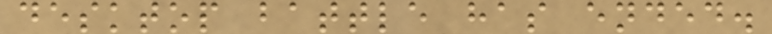desktop battle has ended.
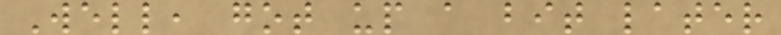Well, got up a bit later
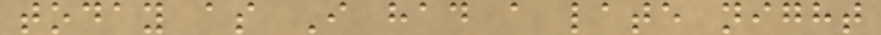today as I had a late night
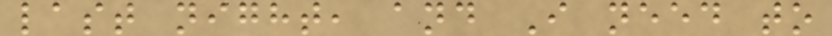last night, and I need to
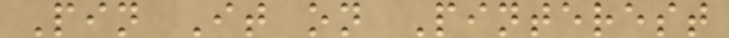Pin It on Pinterest
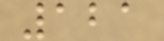121
